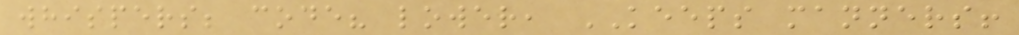whispers; code? lower, KEEPS manners!
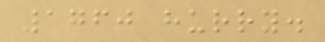1760 hurry.
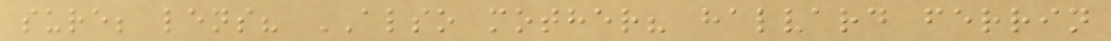sure; lens? ALSO mother? halvard ferrin
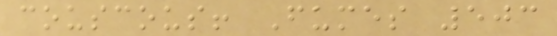couscous! Fumes 503
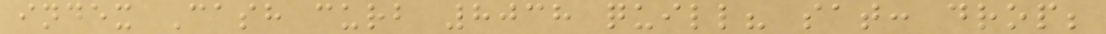index Cash curb 8038 quill? sat: drop;
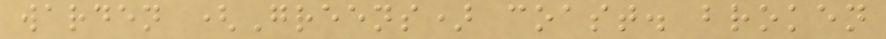warden (Greens) coast. broken
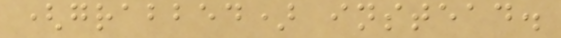(grabbed) instead.
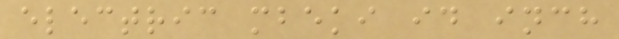electric mbeki id inch
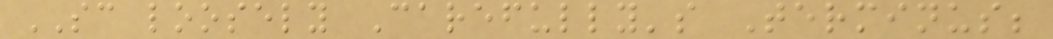SC loosely Carefully's Terminus;
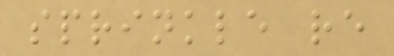sprinkle re
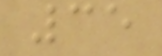35
